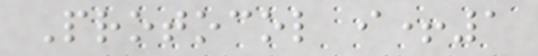Protocol i+1
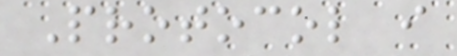Protocol i
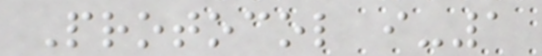Protocol i-1
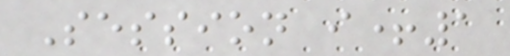Session i+1
